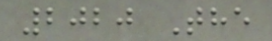2020 The
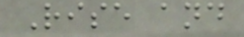Rise and
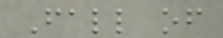Fall of
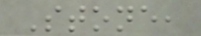Stone,
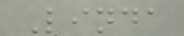Linda
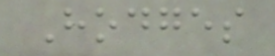Hodges
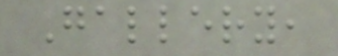Gallery,
